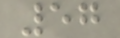57
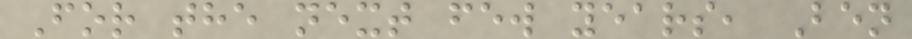For the next few years, Ben
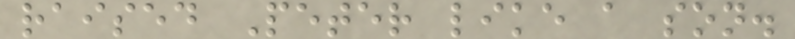raised Peter like a son.
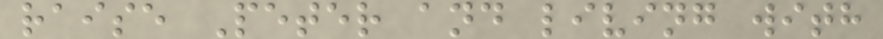raise Peter and living with
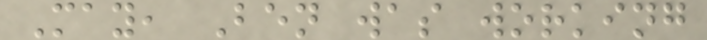May, Ben was working
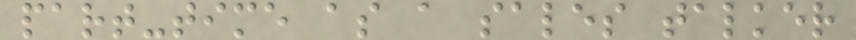part-time as a sales talker
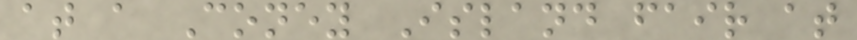at a Coney Island fair at
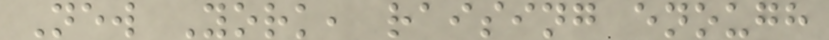New York, raising enough
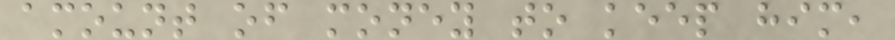amount of money to keep him,
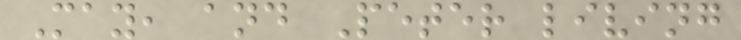May, and Peter living
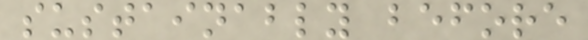sustainably before
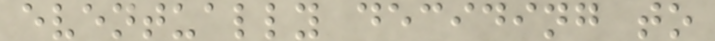eventually deciding to
